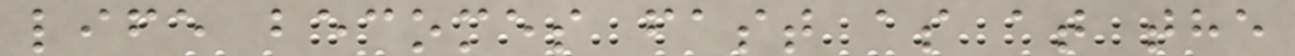life becomes fast as at the
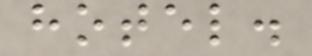hotel.
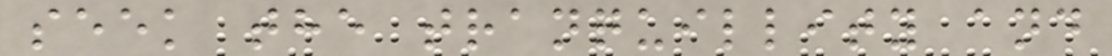seek the tranquillity and
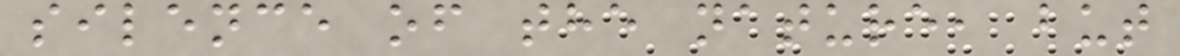silence of the nature, but
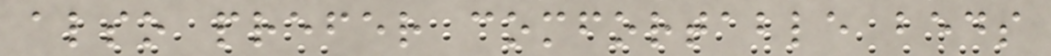also prefer comfortable beds
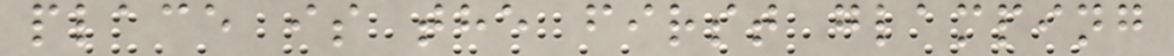place is the first glamping
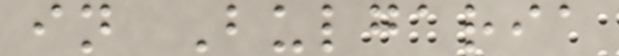in Bulgaria
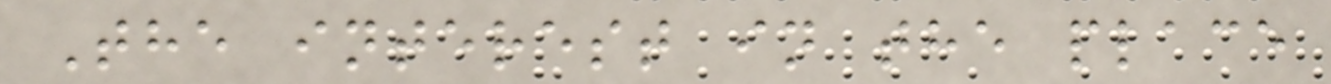The interest in the place
